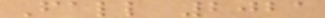Fall 2021
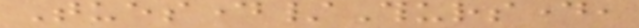Tuesday/Thursday,
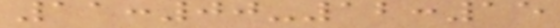11:00-12:15
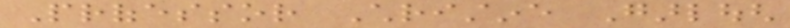Professor Christine Garlough
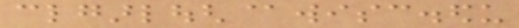clgarlough@wisc.edu
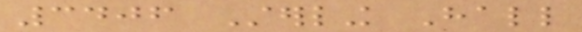3406 Sterling Hall
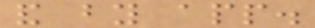and by app.
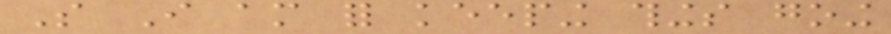So I am for keeping things going
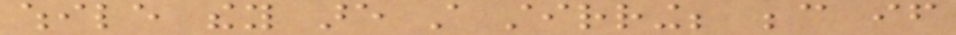while they are still stirring; because if
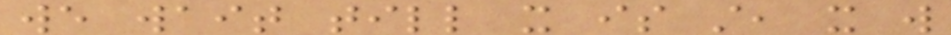we wait till it is still, it will
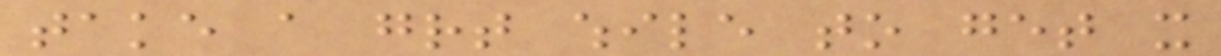take a great while to get it
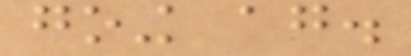going again.
